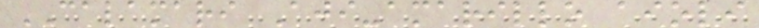CALAMARI Aji-amarillo aioli
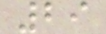29
